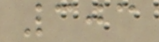303
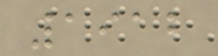1912
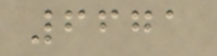6671
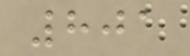801
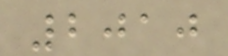2010
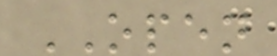OPEN
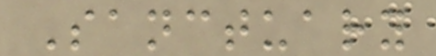Sanctuary
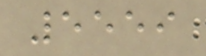5559
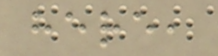here,
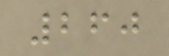260
